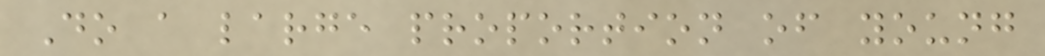Do a large proportion of young
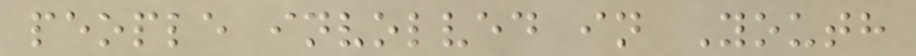people involved in Youth
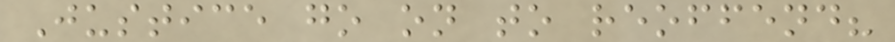Justice go on to reoffend?
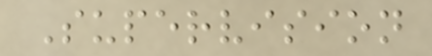Supervision
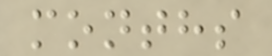months
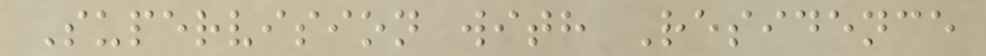Supervision with Residence
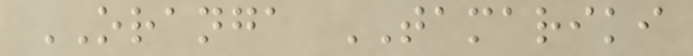ORANGA TAMARIKI
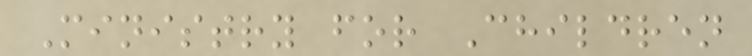Ministry for Children
